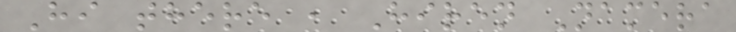Hi there , Hiren Namera
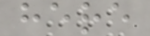here
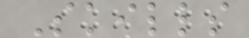Skills
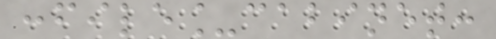:file_cabinet:
